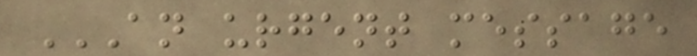AN URGENT MESSAGE
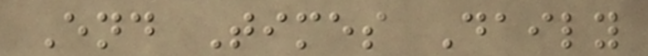End Times Daily
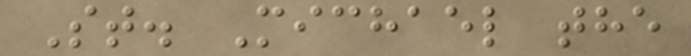St. Michael the
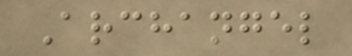Archangel
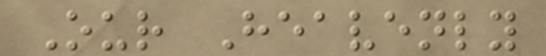Our Heavenly
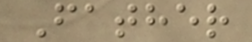Father
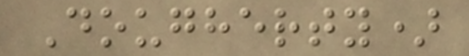Dougherty)
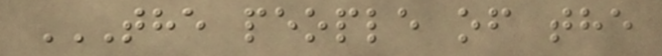THE PEOPLE OF THE
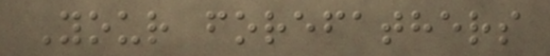Your forefathers
